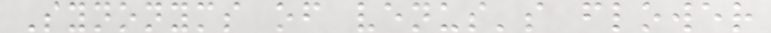Synonyms of venus's flower
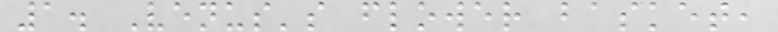1. Venus's flower basket,
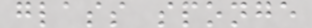glass sponge
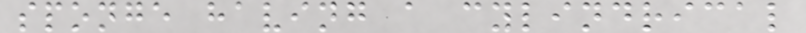sponge having a cylindrical
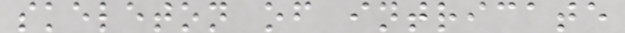skeleton of intricate
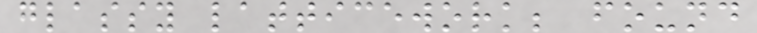glassy latticework; found
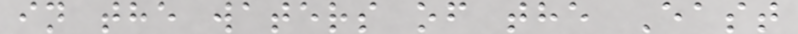in the waters of the East
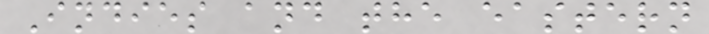Indies and the eastern
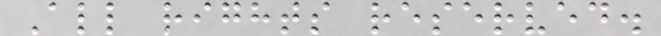All rights reserved.
